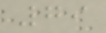79
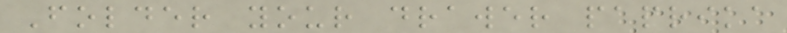Folder your drawer paprika
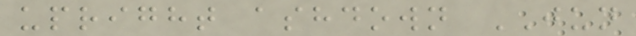upright ashdown JUN
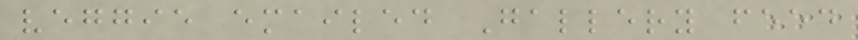veggie emailed Gallery feed
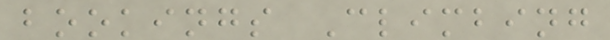bookings Climbing
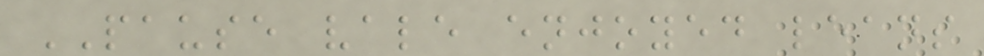PAUSE vale enjoyed leans
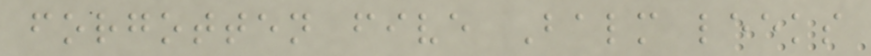forgotten five Balm leeks
